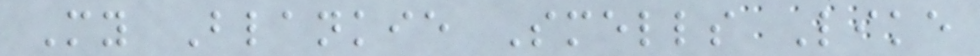My Blankie Smells Like
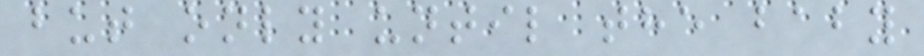but only until the baby
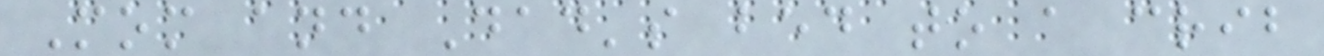Mom and Dad's bed to a crib
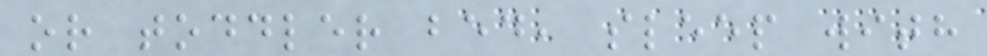or toddler bed, sleep with
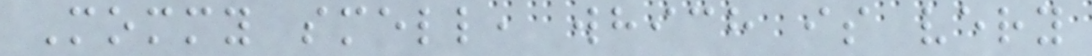Mommy smell, which is very
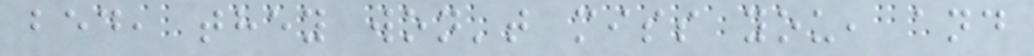bed, they won't miss you, and
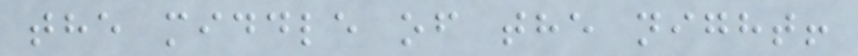the middle of the night!
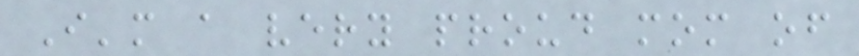I'm a very proud mom of
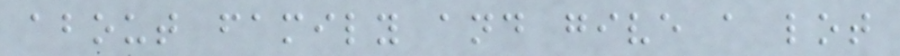about family and give a lot
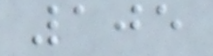105
